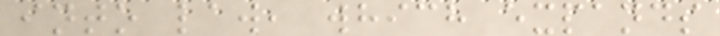into law, which expands
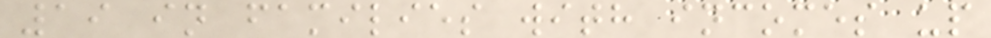19 in families with incomes up
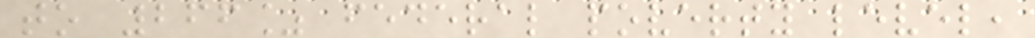to 266% federal poverty level,
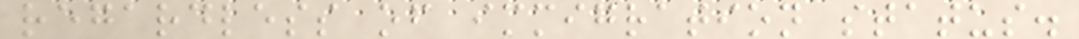regardless of immigration status.
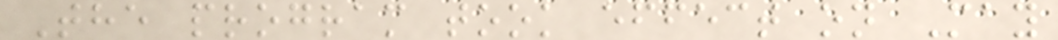The program took effect on May
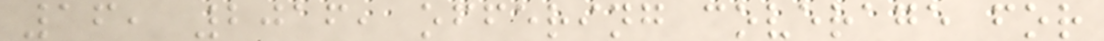16, 2016, offering coverage for
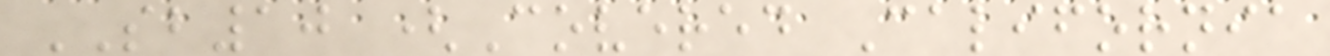SB10 (Covered California
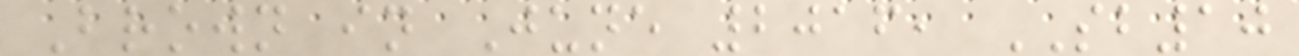Brown in June 2016, SB10
